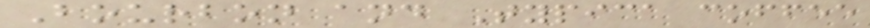Bourbon and Typica coffee
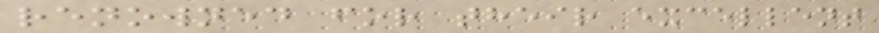renowned for their excellent
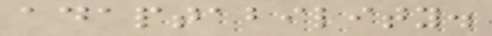adaptability.
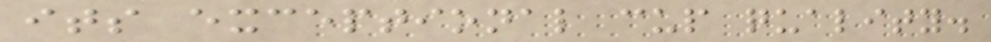its exceptional cup quality.
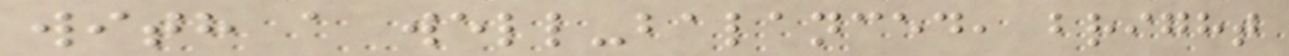with a well-balanced, bright
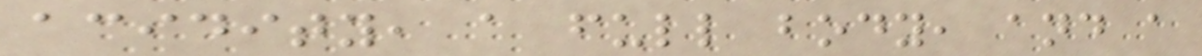acidity, a full body, and a
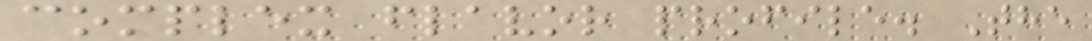complex flavor profile. The
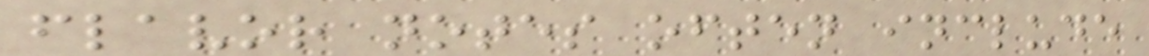flavor notes often include
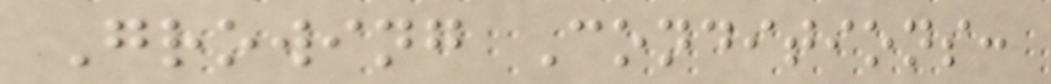Growing Conditions:
